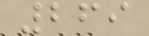269
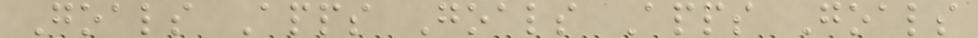Goals Apps Goals Apps Goals
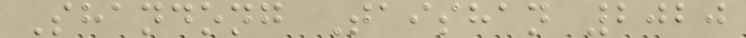Shandong Taishan 2020
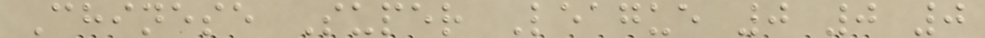Chinese Super League 0 0 0
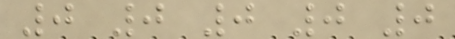0 0 0 0 0
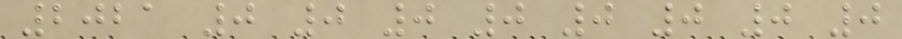2021 0 0 0 0 0 0 0 0
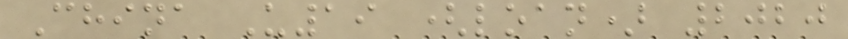China U19 (loan) 2020
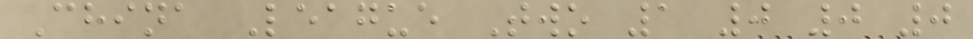China League Two 1 0 0 0
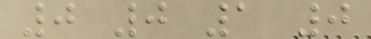0 0 1 0
